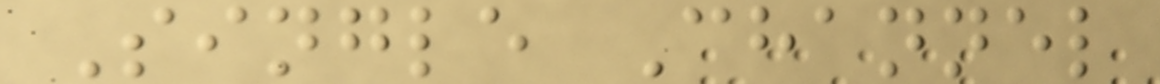Single Channel
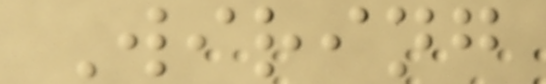Wiring
